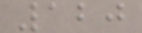120
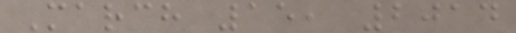March 15, 2014
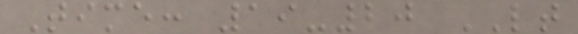Time: 19-20 LT
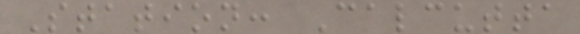Station: Calcutta
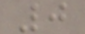0
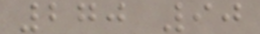270 90
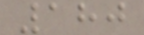180
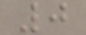0
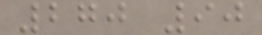270 90
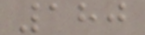180
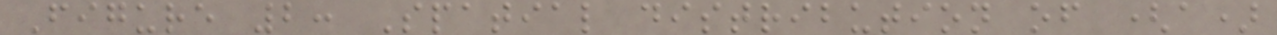Figure 2: Spatial distribution of (a)
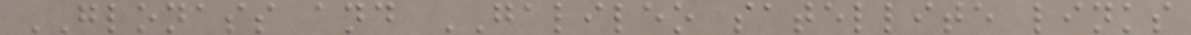GLONASS and GALILEO satellite links
